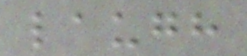laugh
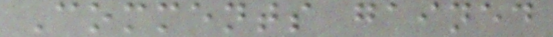Comments gained
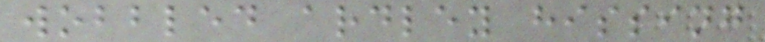wobbled ardley hissing
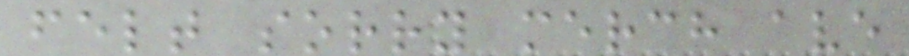felt sorry merch ave
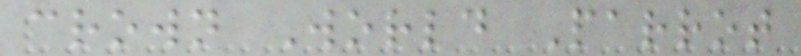crown World Parrot
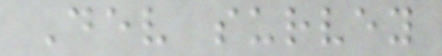Dev survey
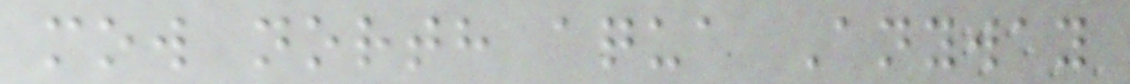mow north aqua Anyway
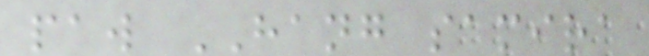paw HANG samira
